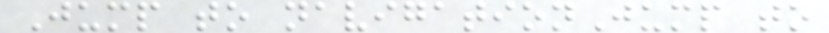Jump to navigationJump to
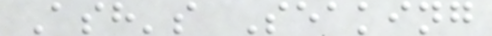Ash's Seaking
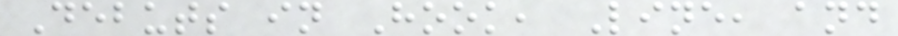Debuts in Hook, Line, and
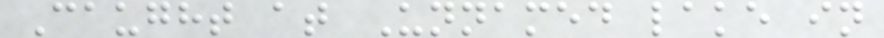Caught at Unnamed lake in
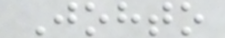Johto
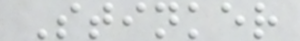Stinker
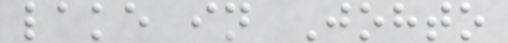lake in Johto
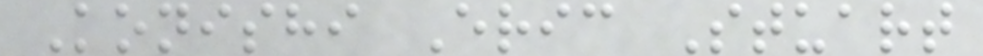Konishi Eric Stuart
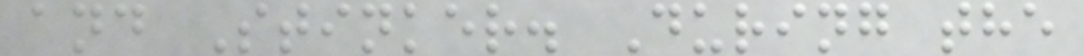and Stinker. During the
